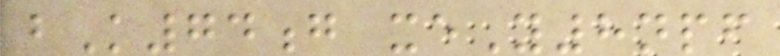bK74g xeY8npf
